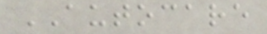AUTOCARE
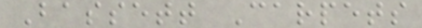Bassett Carpets
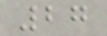27
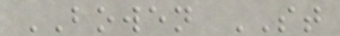BOWEN ST
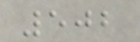502
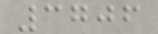3706
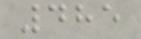485
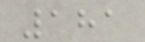181
